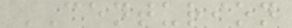CENTURION
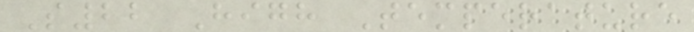S22 High Temperature
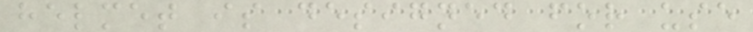helmet is designed for use
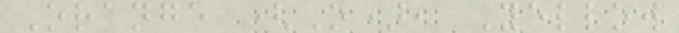Orange (O), Yellow
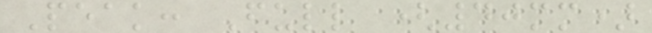Peak: Full (40mm)
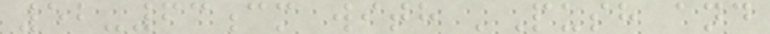52-63cm with 'Push and
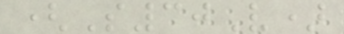(S30V)
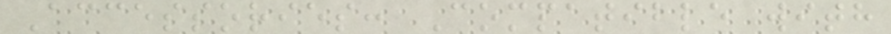Accessories: Compatible with
